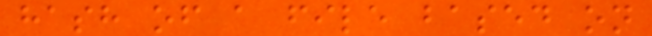hash of a file based on
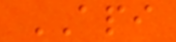API
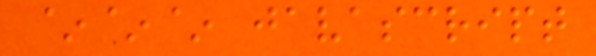~~~ javascript
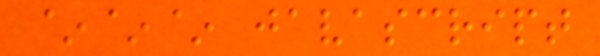~~~ javascript
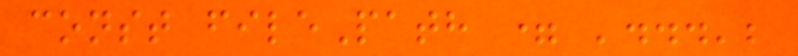const filePath = '...';
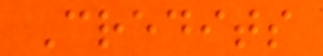Credits
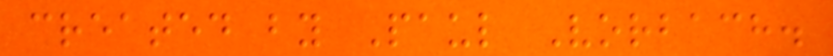created by Paul Vorbach.
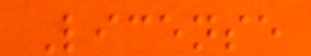License
